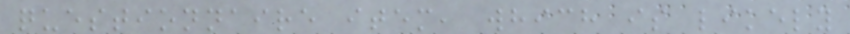questionnaire item, which is likely
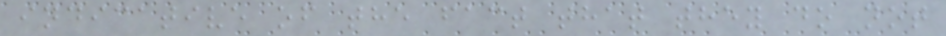indicative of the fact that they do not
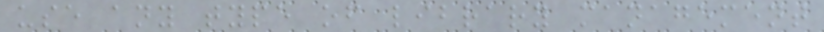use any type of library management
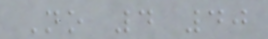No 4 40
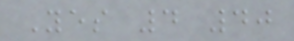Yes 4 40
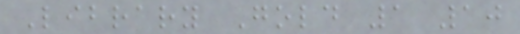Library Gold 1 10
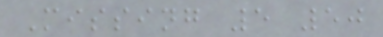Missing 5 50
